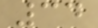34
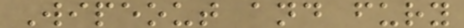Wipeout and fury
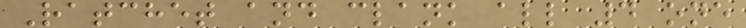Ratchet and clank all 4 one
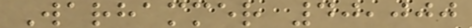Warhammer 40,000
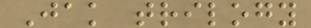Jak trilogy
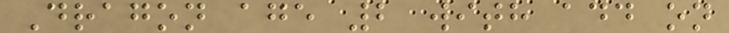Dragon age 2 with add on
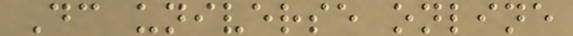Dc universe online
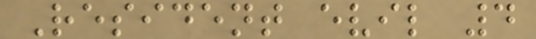Resident evil 4
